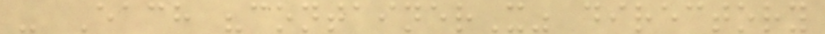- Each "containerX" directory
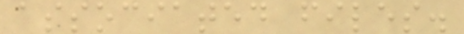associated files.
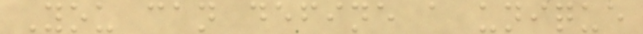You can define a unique
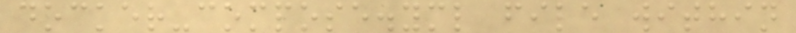docker-compose.yml file within
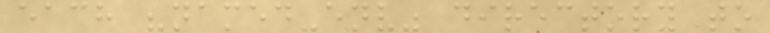each "named-env" directory to
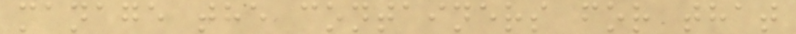manage the containers for that
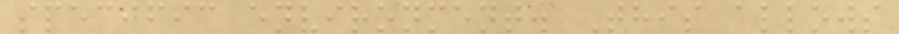specific environment. This allows
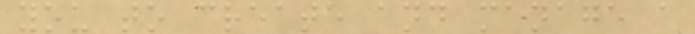you to create and manage a
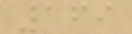169
